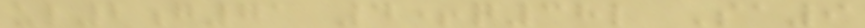ul2g71 4+q38l Sa9
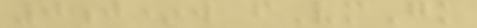0j*w fVmGk
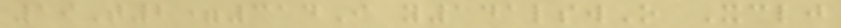19T2=314I y141lswO Xclj
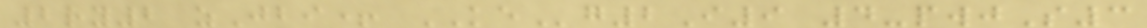2ry2 zJbi+ KEg2I9 4-pwjS3
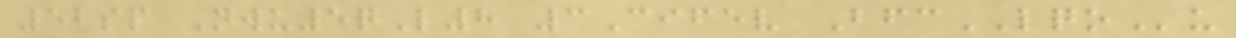52sp Nwu5qL8 3Cifev BfcLQOu
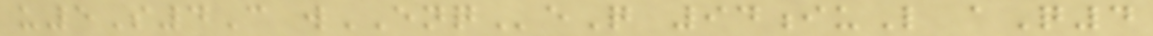u5S4C wENQeQ 94iuL aQ4
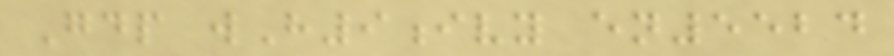Gdp wH9ivy en5524
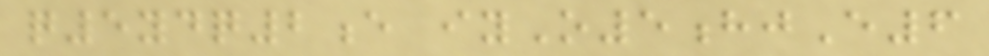q5ydq2e iyO5hjE6
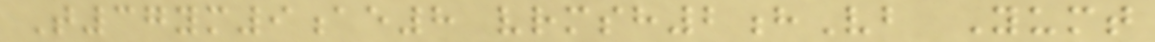T37ym9ae8 vrmsh2hVb Yumt
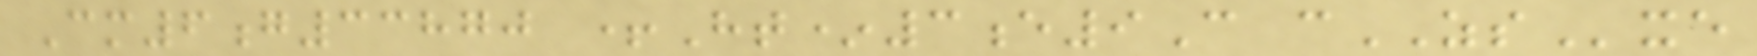Cm6g33870 +Ht*3e9C cZSxe
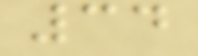34
